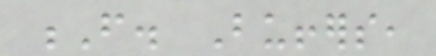F. Buffers,
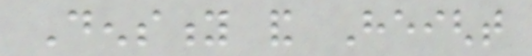Density and Height
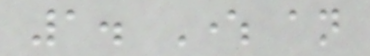1. Where an
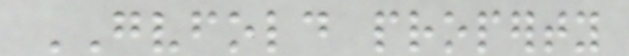GVFOLD property
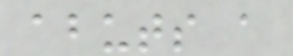abuts a
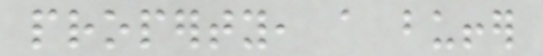property, a buffer
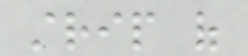strip of
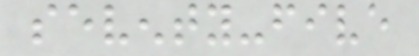seventy-five
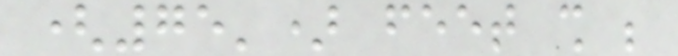(75') feet shall be
